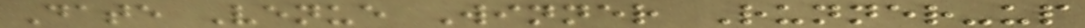Date Venue Winner Runner-up
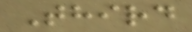Third
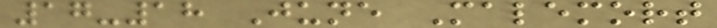17-18 June Malemort
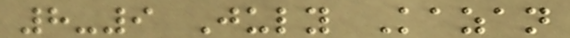8-9 July Kazan
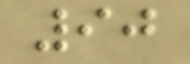90
